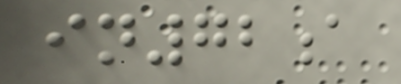in72a
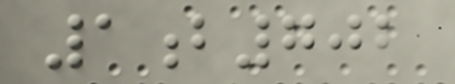1b702
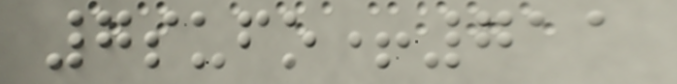7sufo+711
